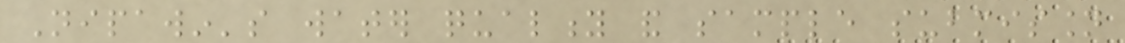Nipawin's water quality and sample submission
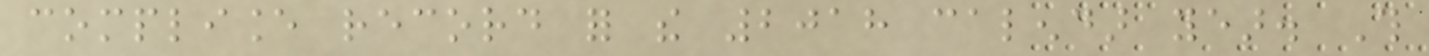compliance record for the 2018 calendar year. This
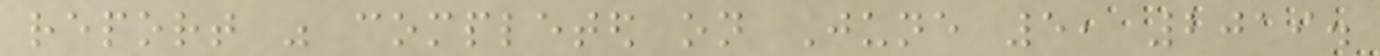report was completed on June 5, 2019.
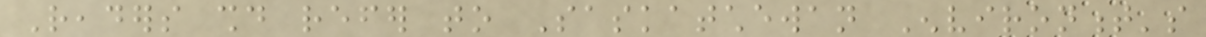Readers should refer to Saskatchewan Environment's
